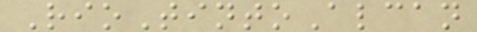RioTintoAlcan
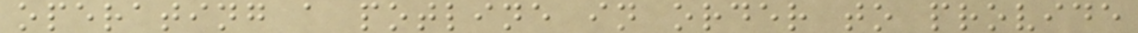operating a potline in order to provide
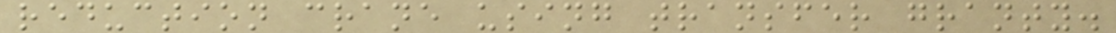reduction crane using transfer granty.
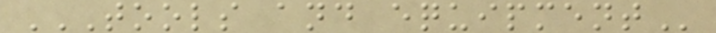TOOLS AND EQUIPMENT
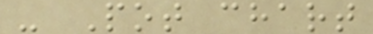- Pot chart
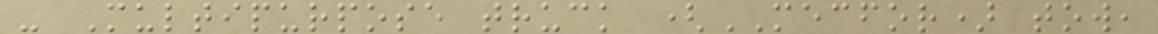- Multipurpose truck (MECFOR) tow,
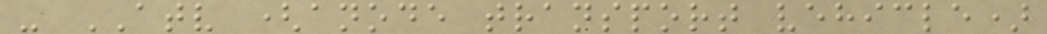- ATV (anode transport vehicle)
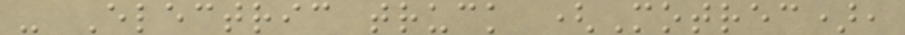- Electric truck (Motrec),
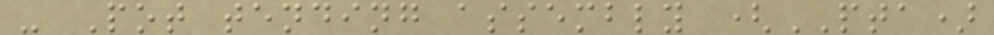- Pot tending assembly (PTA)
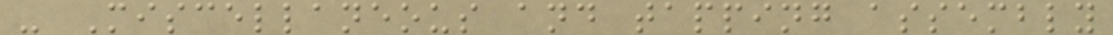- Miscellaneous and tapping assembly
